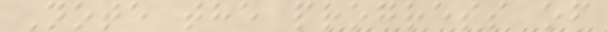Note the progress of
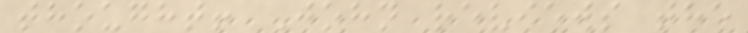thought! John reviews the
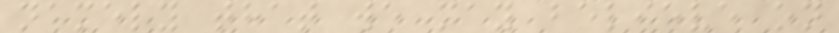namely that we may believe on
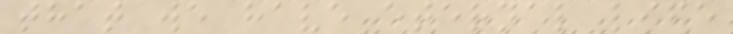that we have eternal life
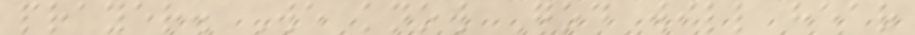prayer. We know God will hear
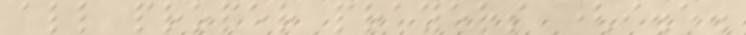all proper prayers (i.e.
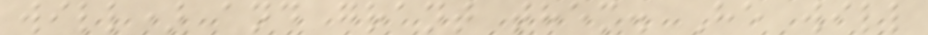will) and grant them. He will
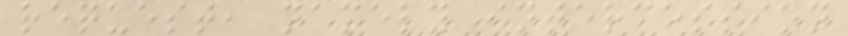request, namely intercession
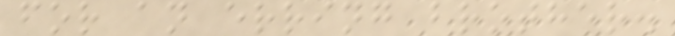for an erring brother.
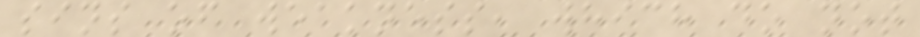sins of weakness, which do not
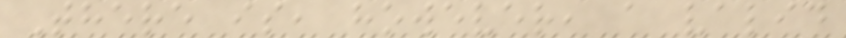There is, however, a valid
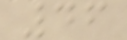46
